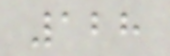128
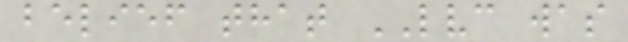belief that LVC was
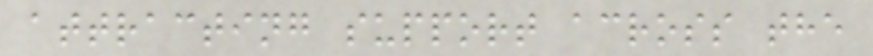attracting support across the
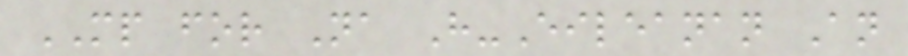MP for Na H-Eileanan An
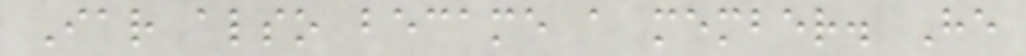Iar also became a member. He
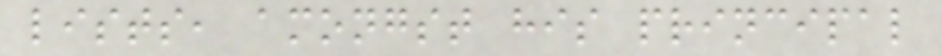lists, amongst his principal
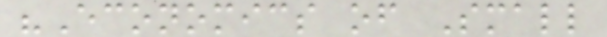"Economics of Small
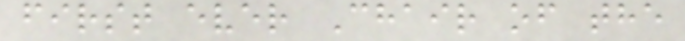first ever Chair of the
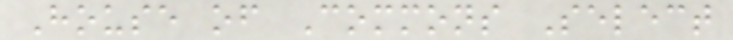House of Commons Select
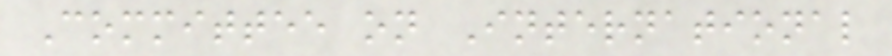Committee on International
